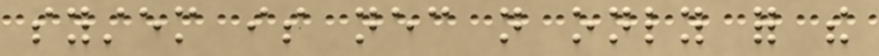system is necessary not only for the
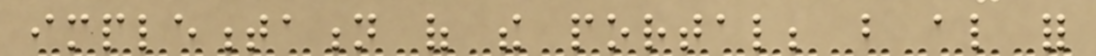implementation of the portal; but also for
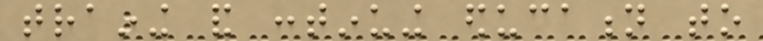training and continuing education to
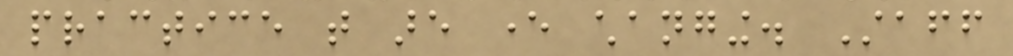practice that are ever changing. Staff
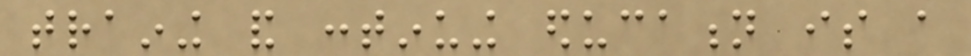training and continuing education is a
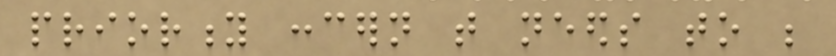priority concern that needs to be
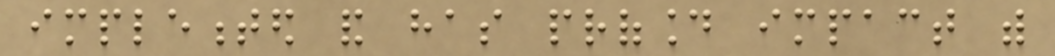implemented and has profound impact with
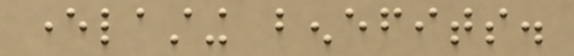everlasting benefits.
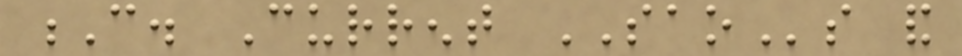C. Current SAOs and
